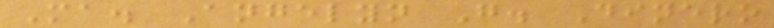Ma. Angelyn G. Dinero
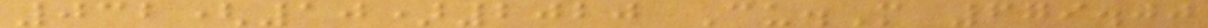032(10)2020 Cu.M 679.00
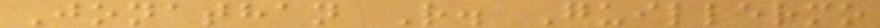Jonathan R. Guillermo
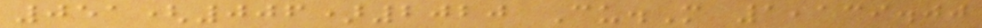051(006)2020 Cu.M 1,139.00
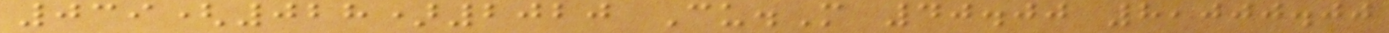039(028)2020 Cu.M 40.00 8,000.00
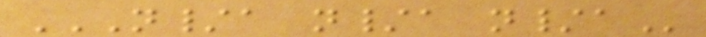N/A N/A N/A
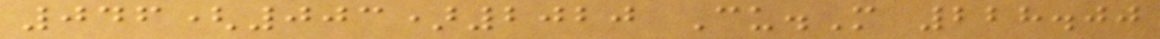046(003)2020 Cu.M 228.00
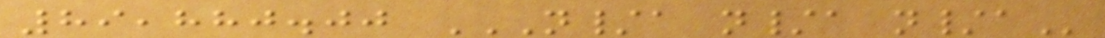89,880.00 N/A N/A N/A
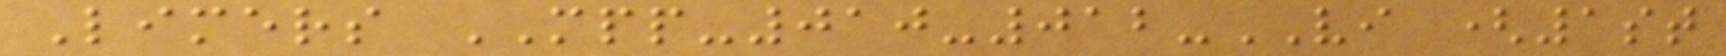Limers MPP-010-012-VI (1st
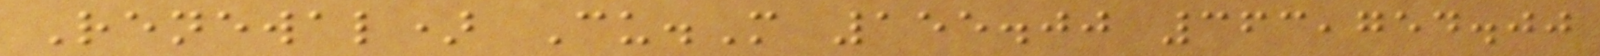Renewal) Cu.M 155.00 363,754.00
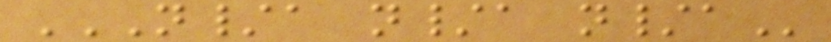N/A N/A N/A
